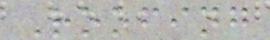Roofing
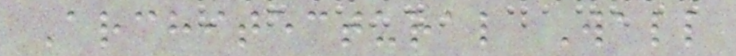Architectural Wall
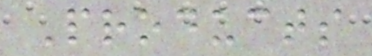Products
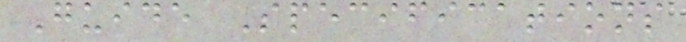Guide Specifications
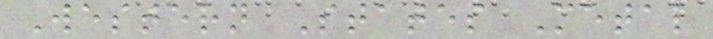Western States Metal
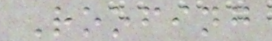Roofing
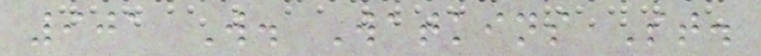901 W. Watkins St.
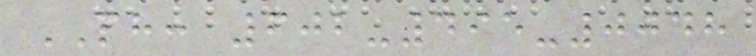PH: 602-495-0048
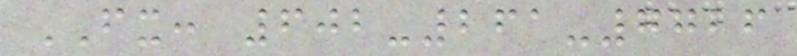FX: 602-261-7726
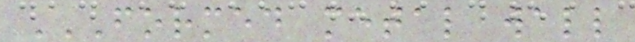FORMED METAL WALL
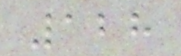128
